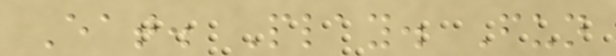Eat. Play. Fun
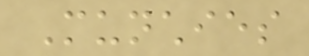Munchies
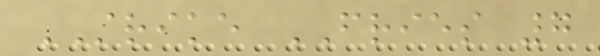STRIKE FRIES 7
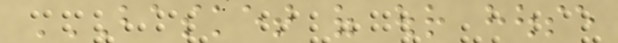BASKET OF OUR HOUSE
